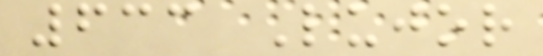633 Lujor
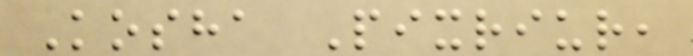Kosha Pixriur,
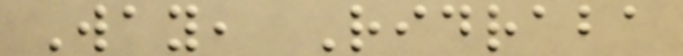Way, Ridraba
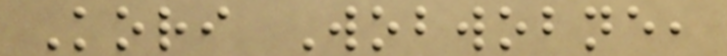Kori Wobwobne,
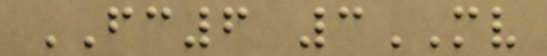FC6 3MV
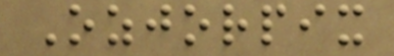Ozjorpix
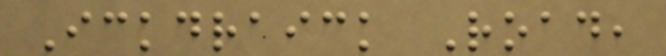Ickdraick Road,
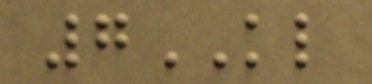7KL
